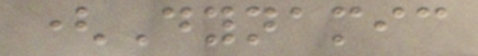(Dynamic
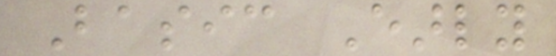Basic Early
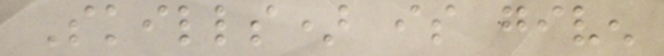Skills) is given
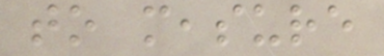to measure
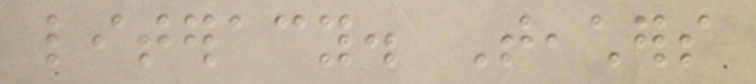literacy. Teachers
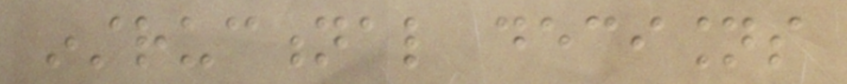instructional decisions
